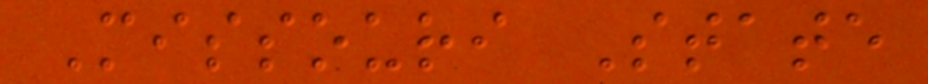Missouri State
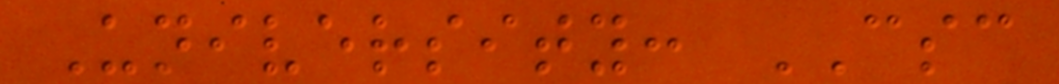University: CSC
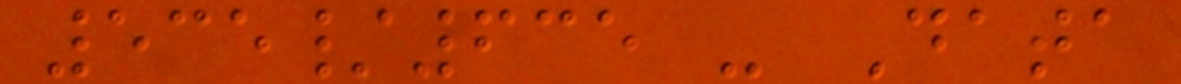535/635 - Data
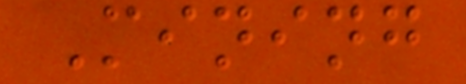Mining
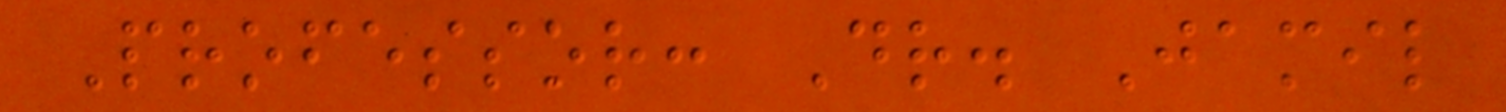Professor: Dr. Jamil
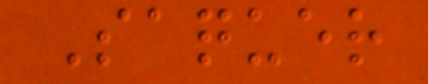Saquer
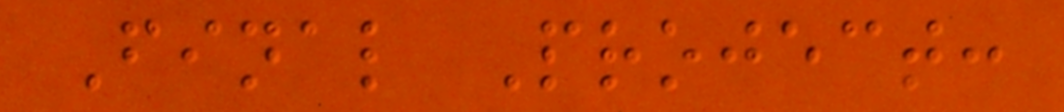Final Project:
